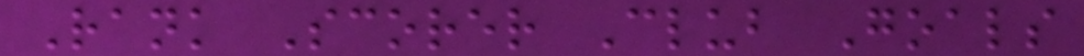Rank Scorer Club Goals
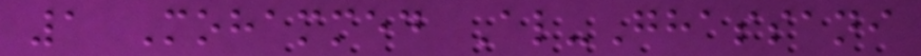1 Mohammed Al-Ghassani
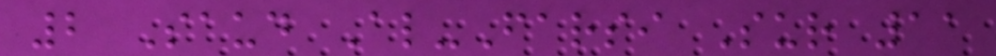2 Saud Al-Farsi Sur 11
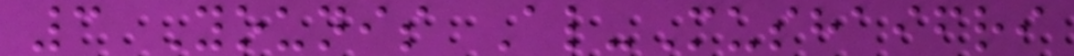3 Younis Al-Mushaifri
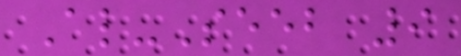Al-Seeb 9
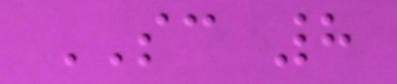SC 8
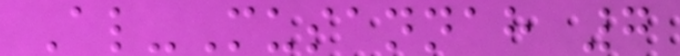Al-Musannah 7
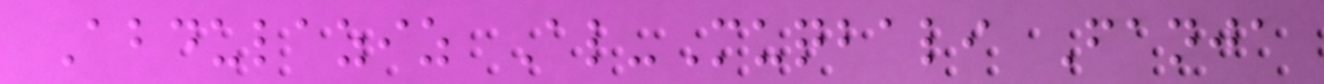Abdulaziz Al-Muqbali Fanja
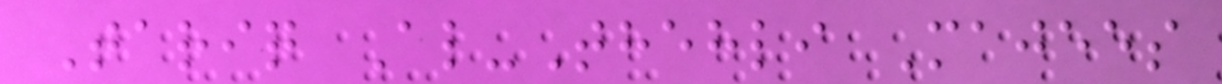Tariq Al-Thehli Majees
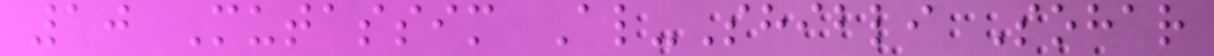10 Mutassim Al-Shibli Sohar
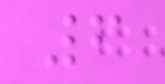6
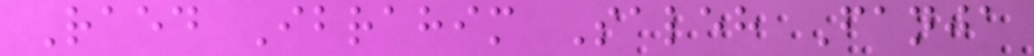Raed Ibrahim Saleh Fanja
